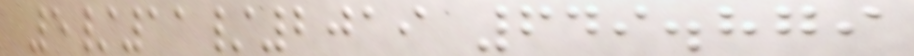5/11/2019 649.879
